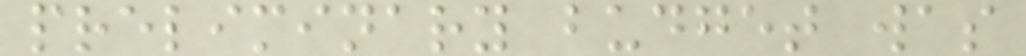preliminary budget was
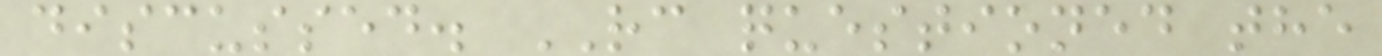discussed. RC questioned the
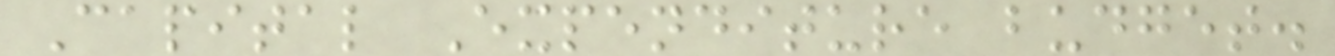Capital Expenditure budget.
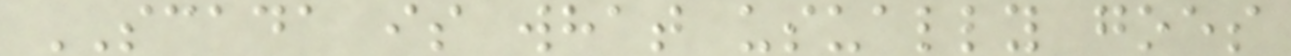SCADA is what usually goes
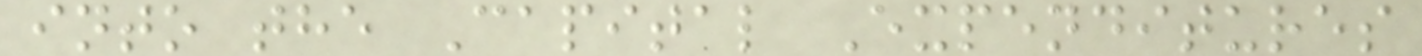into the Capital Expenditures
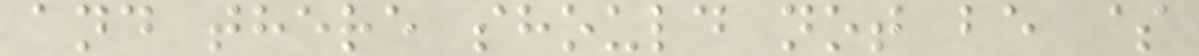and there should not be $
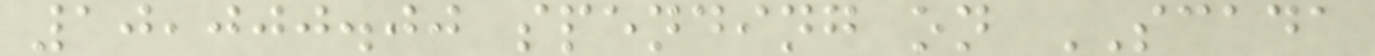10,000.00 spending on SCADA
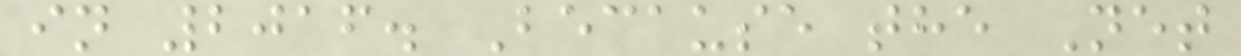in 2016. Because the Net
